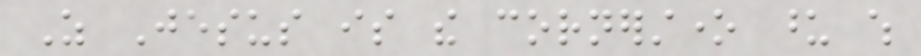As Jesus is the cornerstone upon which
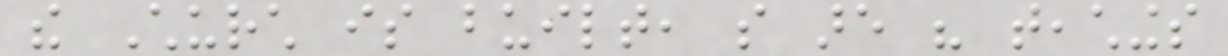the Church is built, so are his teachings
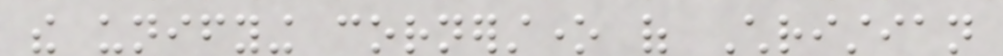the unifying cornerstone of Christian
